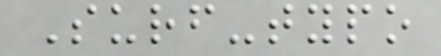Surf-typo
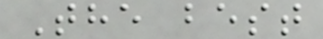The best
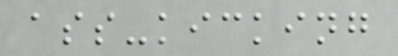ass-kicking
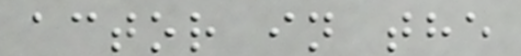actor in the
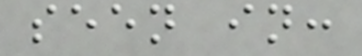seen in:
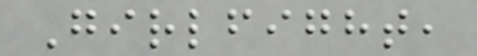Girlfight,
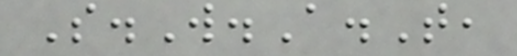S.W.A.T,
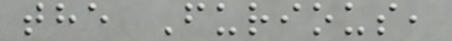the Furious,
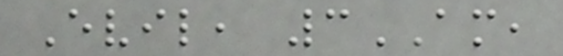Evil, 3AM,
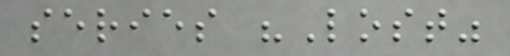series "Lost"
